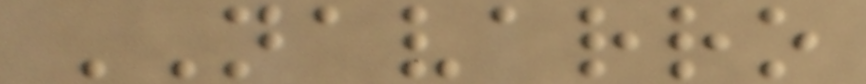NAVARRO
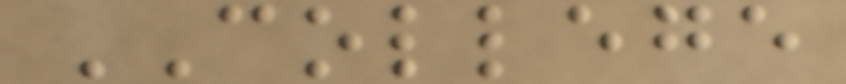COLLEGE
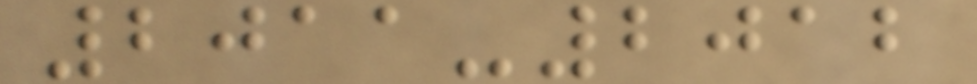2011-2012
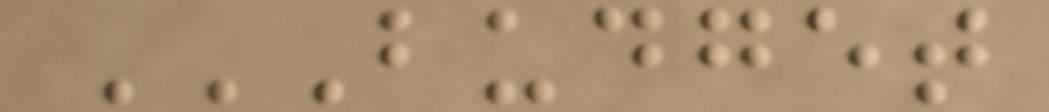BUDGET
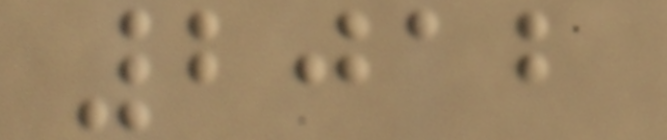2012
